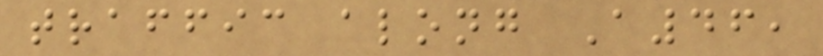traffic along A46,
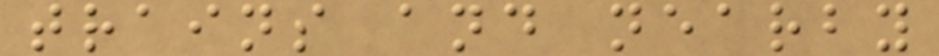trains and nearby
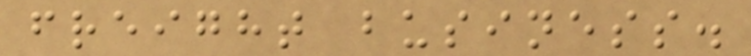freight business.
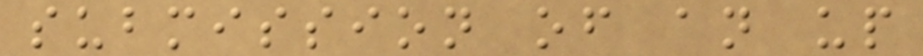submission of an up
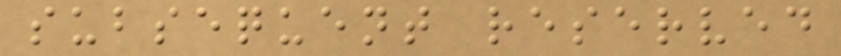subsequent reserved
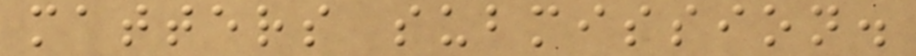matters submission.
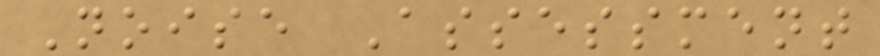Noise Assessment
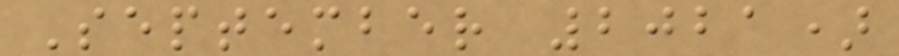September 2021)
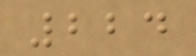224
